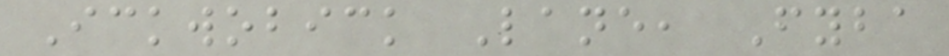Ickwobick Lane, Fyba
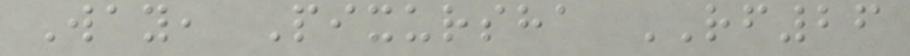Way, Pixursha RF26
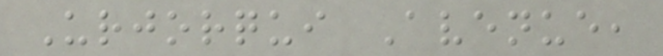Urjorqui Avenue,
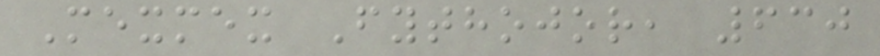Mexmex Fythojor, 630
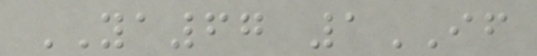YA67 1IF
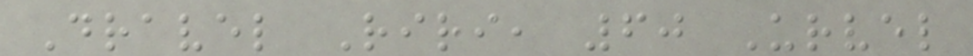Dravel Riri, 60 Urvel
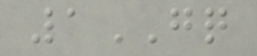1GQ
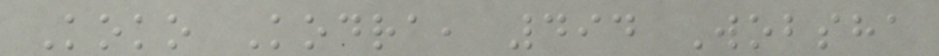Koko Kodra, 494 Wobsha
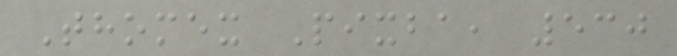Thomex Pixba, 530
